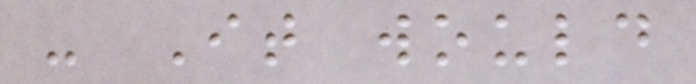- It would
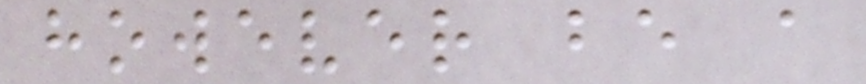however be a
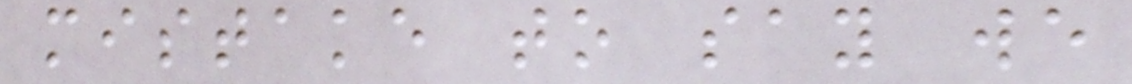mistake to say we
